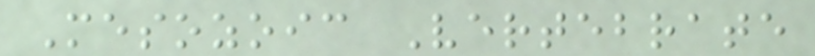Mesozoic Vertebrate
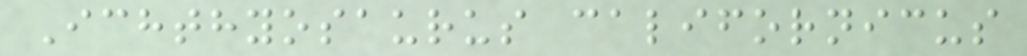Ichthyosaurus californicus
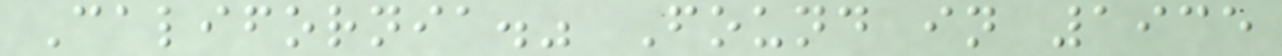California." Found in 1935
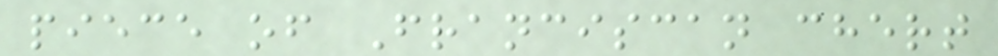piece of Franciscan chert
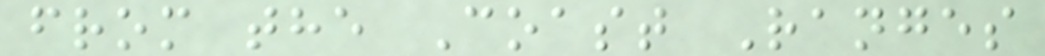from the Coast Ranges
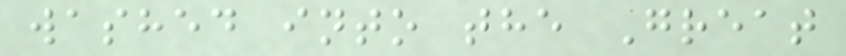washed into the Great
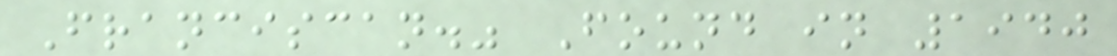Franciscan." Found in 1940
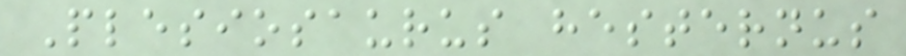Plesiosaurus hesternus
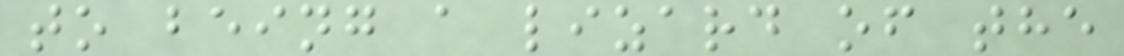to being a lizard of the
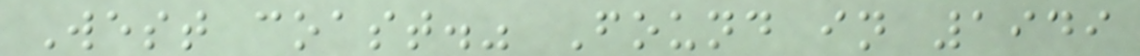West coast." Found in 1949
